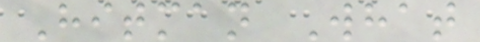Hitman What
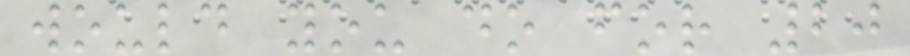would you do for 20
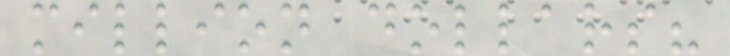million dollars?
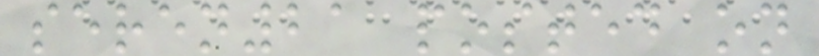seren21 posted on
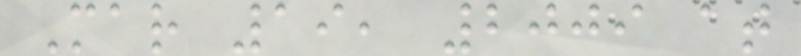Mar 19, 2009 at
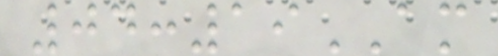04:19AM
